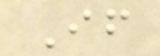If
